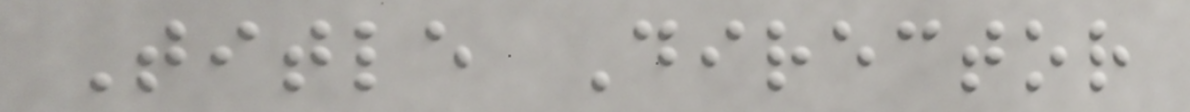Title Director
